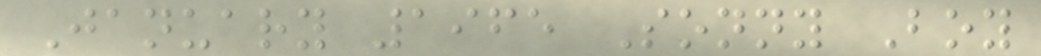January 1965 Sonny Boy
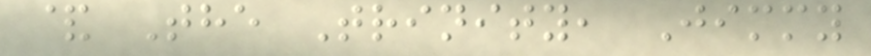& The Trinity, Jimmy
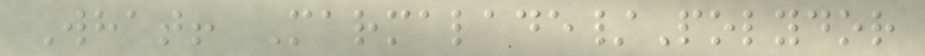What! Marmalade/Polydor
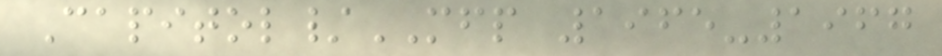Capitol/MFP 1965-1967
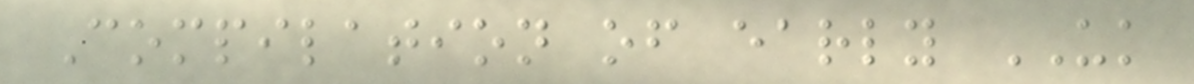Compilation of early UK
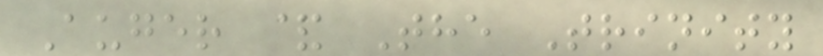Auger & The Trinity
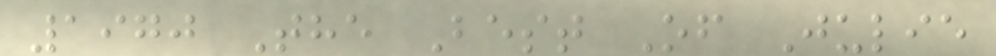1970 The Best Of Julie
